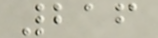216
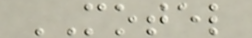MOTEL
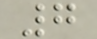7
